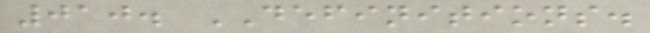010. DEFINITIONS.
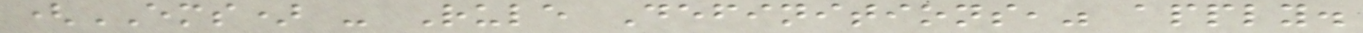(EMS) - Rule Definitions," apply.
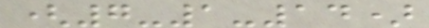(7-1-14)
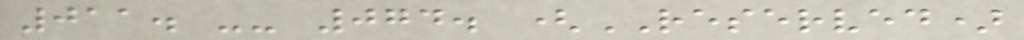011. -- 074. (RESERVED)
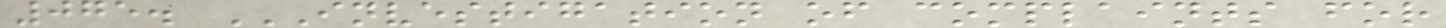075. INVESTIGATION OF COMPLAINTS FOR
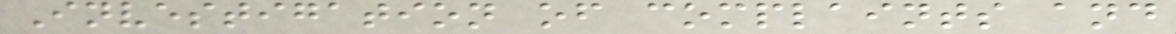Investigation of complaints and
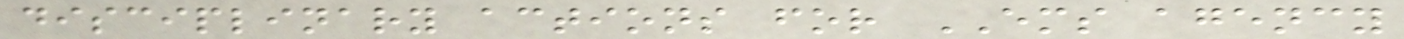disciplinary actions for EMS agency
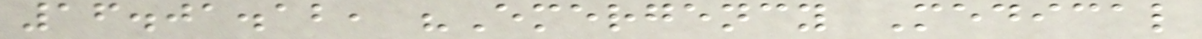16.01.12, "Emergency Medical
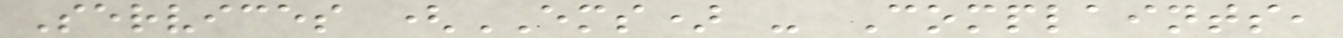Services (EMS) - Complaints,
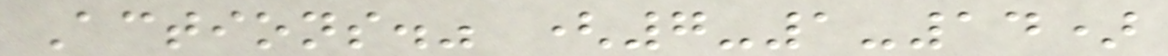Actions." (7-1-14)
